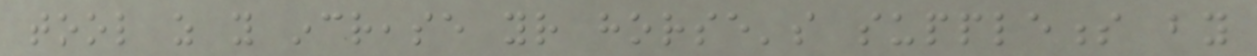tool as you increase your horse's suppleness by
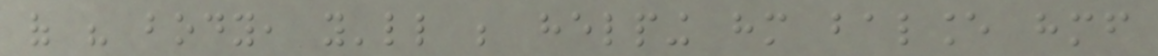of his body, you'll be helping him balance himself
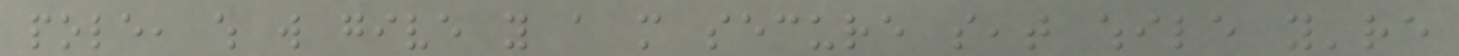pole, which will give you a more secure seat while you're
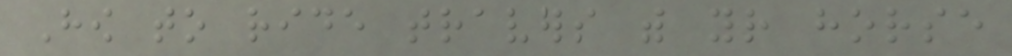How to ride travers with your horse
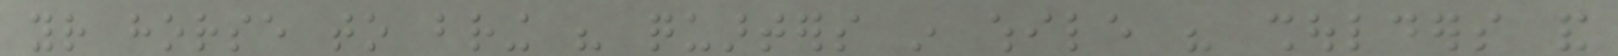your horse to bring his quarters in while his shoulders and
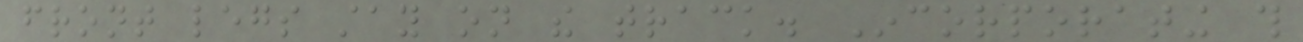front legs stay on the track. Incorporating this
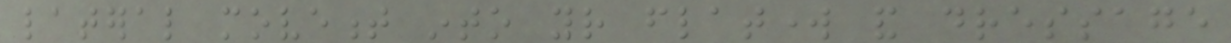lateral movement into your flatwork and dressage
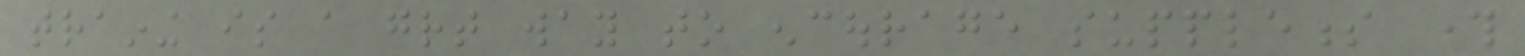training is a great way to encourage suppleness through
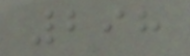298
